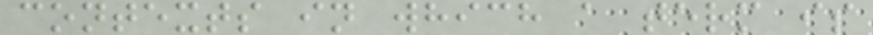contexts in which a term is
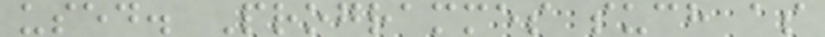used. Programmes such as
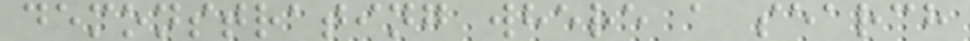demonstrating where a search
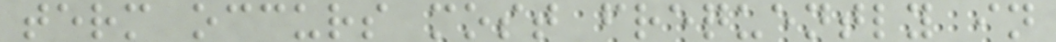term occurs most frequently in
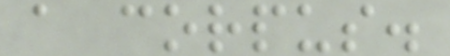a corpus.
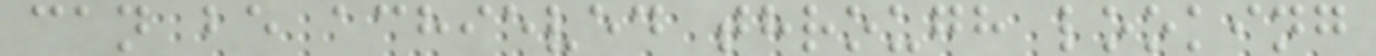can be achieved through looking
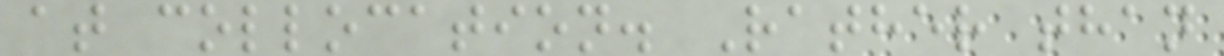at collocation. Rather than
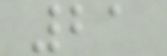21
